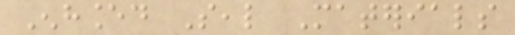Enhanced Seal Materials
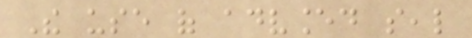The use of advanced seal
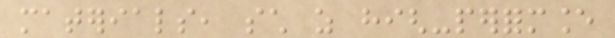materials, such as high-performance
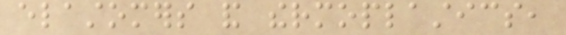elastomers and thermoplastics,
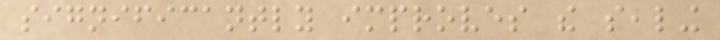significantly improves the sealing
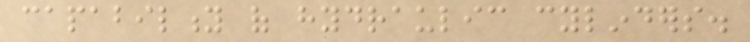capability of hydraulic cylinders.
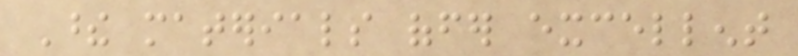These materials offer excellent
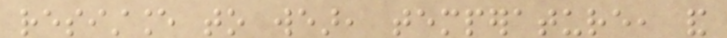resistance to wear, temperature, and
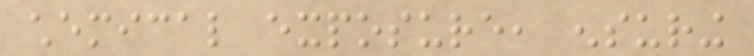chemical exposure, ensuring
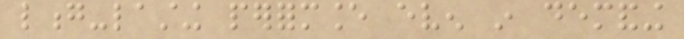long-lasting performance even in demanding
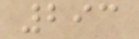293
